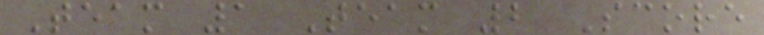Team 1 Team 2 Score
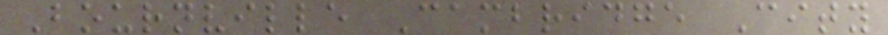Bournville Cambridge City
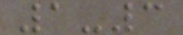1-3
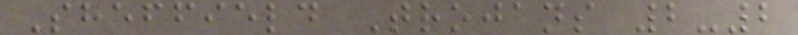Sheffield Trojans 2-2
